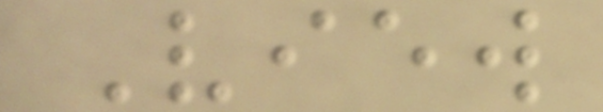View
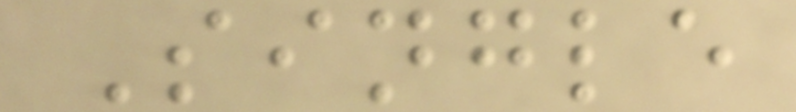Single
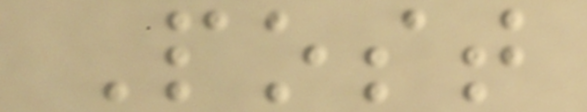Post
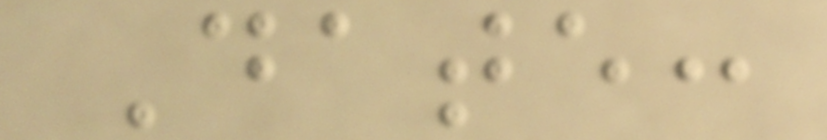Date:
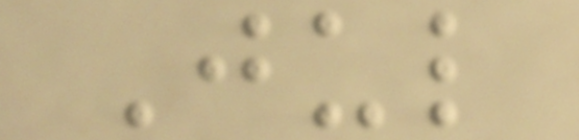Jul
